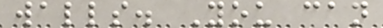walls. You can
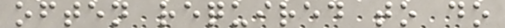often required to do
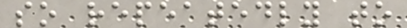so repeatedly to
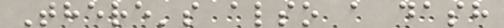There's also a dash
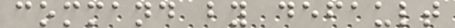command by default
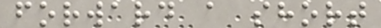forward a short
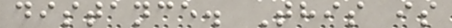distance. This is
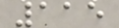115
